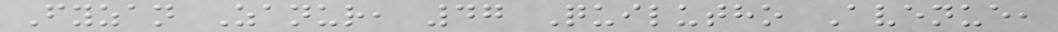Fyzan Zanur, 47 Quilutho Avenue,
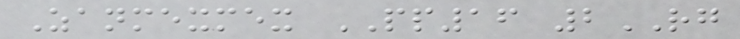Zanmexmex PP16 2RG
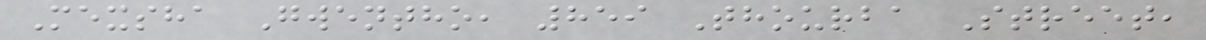Mexsha Gwentho, 859 Thourba Street,
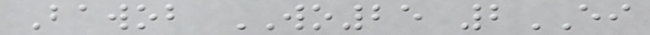Bawob WO25 2EI
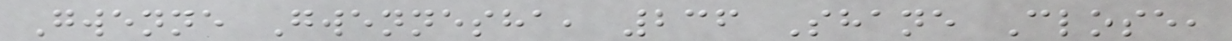Gwenne Gwennesha, 236 Shane Close,
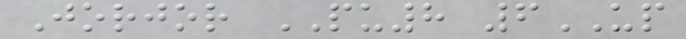Jorjor PU8 6UP
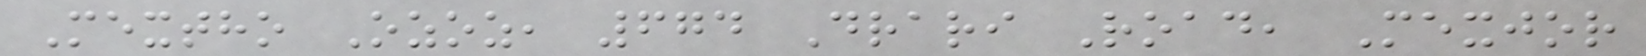Mextho Ozoz, 674 Drari Road, Mexjor
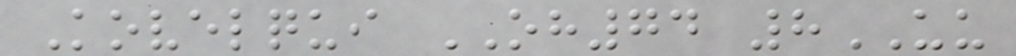Kovelqui OH74 8UU
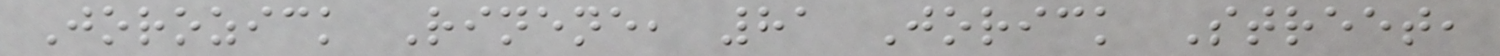Jorozick Rinene, 81 Jorick Street,
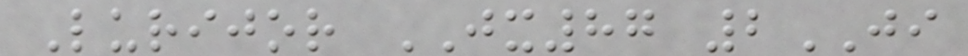Lurijor JX87 2JI
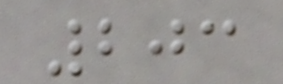203
